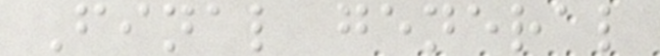Final general
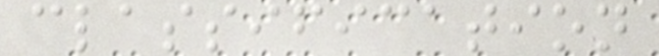classification
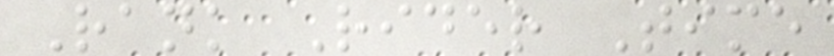Rank Rider Time
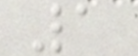1
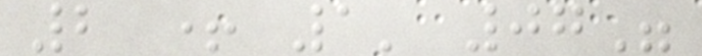2 + 1' 07"
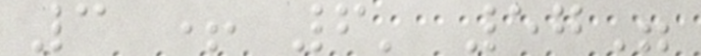3 + 6' 57"
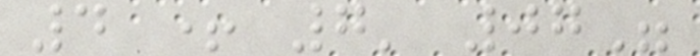4 + 7' 07"
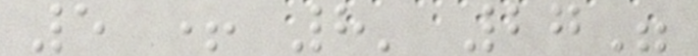5 + 8' 27"
